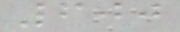600
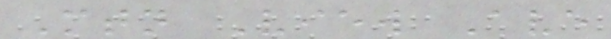Mtn View Ave
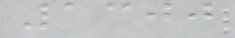1300
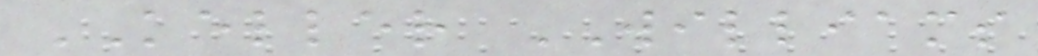KELLER WILLIAMS
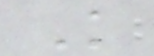K
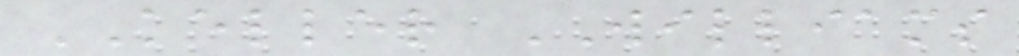KELLER WILLIAMS
